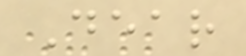Dear
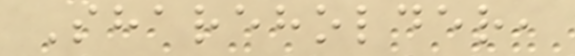Shareholder,
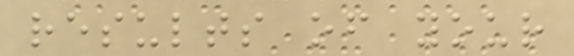results of your
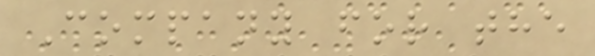Company for the
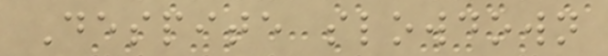Despite slowdown
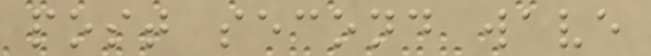post second wave
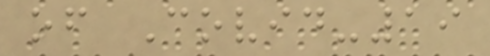of Covid-19
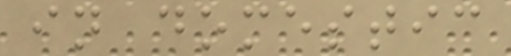in domestic
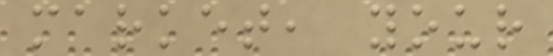market, your
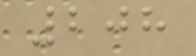208
